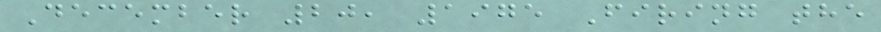December 20, 1975 Firing the
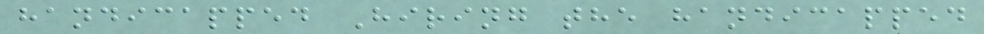handicapped Hiring the handicapped
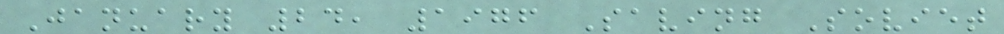January 24, 1976 Saving Soviet
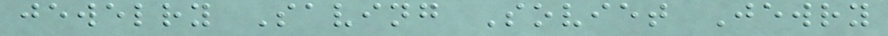jewelry Saving Soviet Jewry
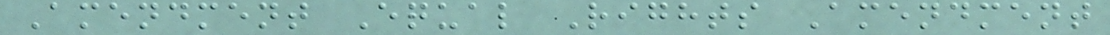Amendment Equal Rights Amendment
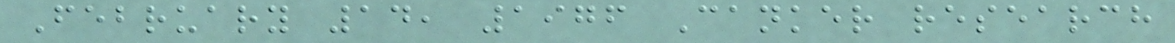February 14, 1976 Canker research
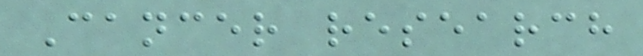Cancer research
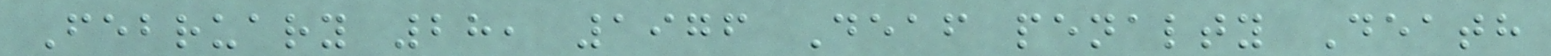February 28, 1976 Deaf penalty Death
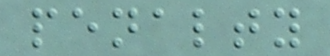penalty
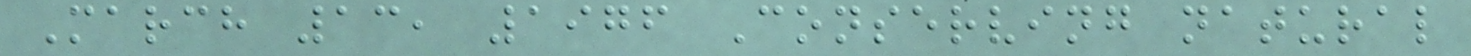March 13, 1976 Conserving natural
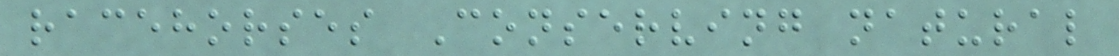racehorses Conserving natural
